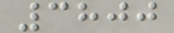3800
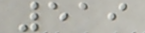519
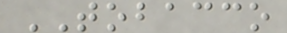TOBACCO
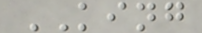KING
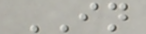IN
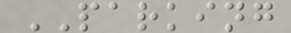PARKING
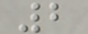2
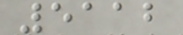5112
